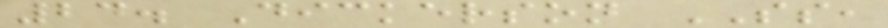24. Dickerson SS,
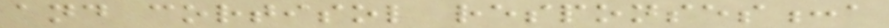and cortisol responses:a
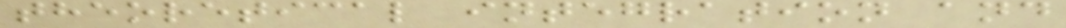theoretical integration and
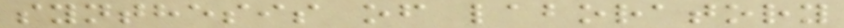synthesis of laboratory
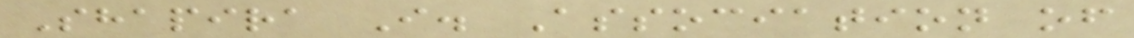Shapira I. Association of
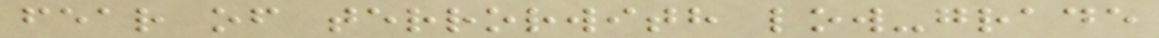fear of terrorwith low-grade
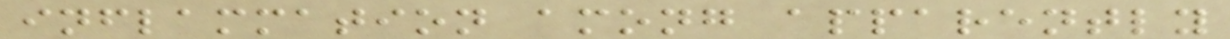inflammation among apparently
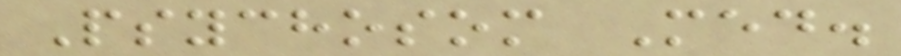Psychosom Med.
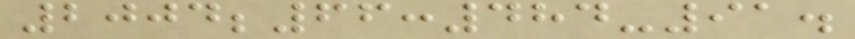2004;66:484-91.
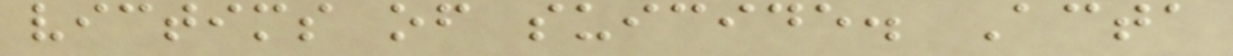victims of suicide. Acta
